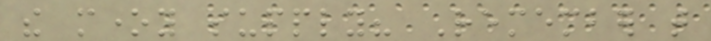the money supply? Remember that
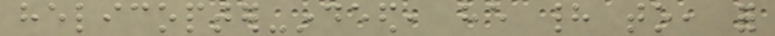helicopter-indeed, he had to, for
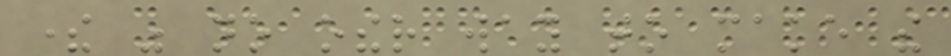there was no other way to make the
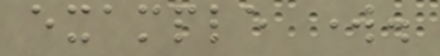example work.
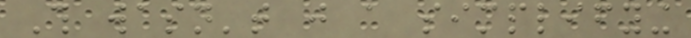This wasn't just a simplifying
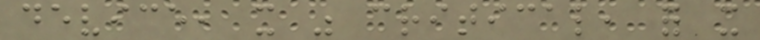device, it was critical, for it
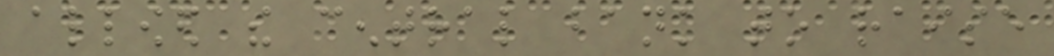allowed the central bank to raise
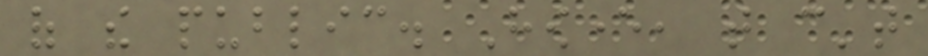of the public. However, that can't
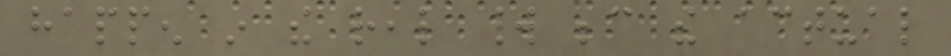happen in the real world because the actual
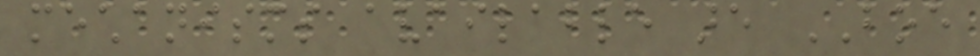mechanisms available are BOE
